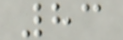83
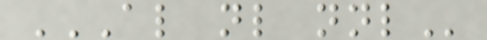AL NL NNL
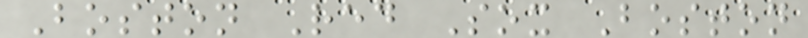Boston Red Sox Boston
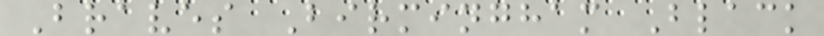Braves Birmingham Black
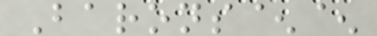Barons^^
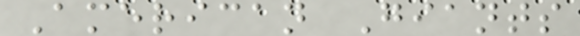American Giants
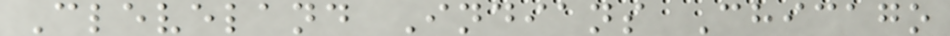Cleveland Indians Chicago
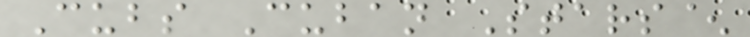Cubs Cuban Stars^
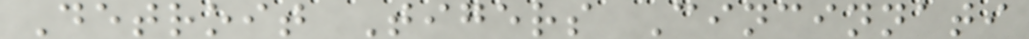Detroit Tigers Cincinnati
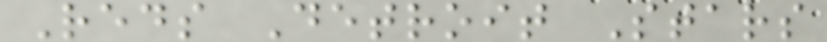Reds Detroit Stars
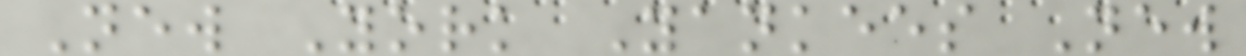New York Yankees New
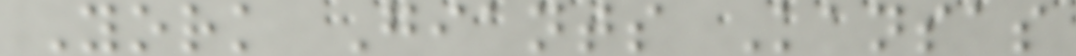York Giants Kansas
